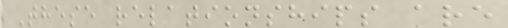These relationships are
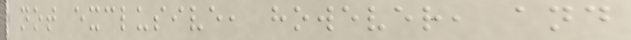not exclusive, however, and
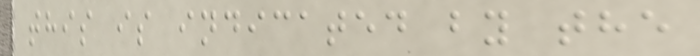this is indicated by the
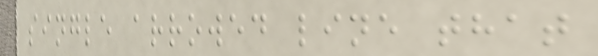single arrowed line that
